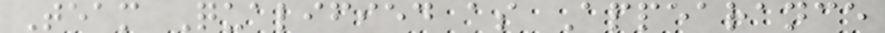Team Qualified as Appearance
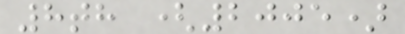8th (2005)
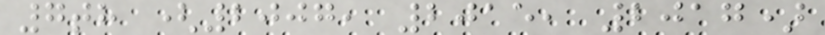7th (2007, 2015, 2017)
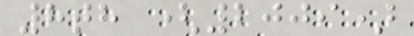8th (2009)
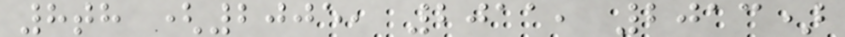8th (2005, 2011, 2013)
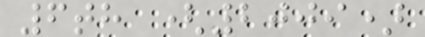6th (2009)
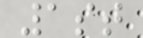1st
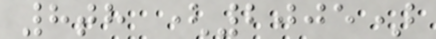8th (2005)
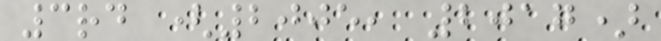3rd (2005, 2017)
